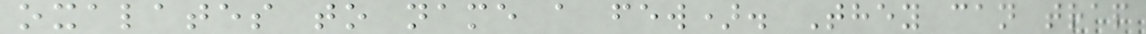oxalates to name a few). They can trap
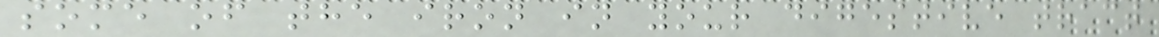some of the iron in your digestive tract
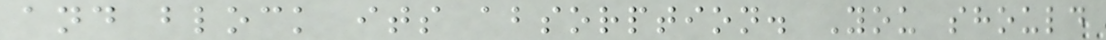and block its absorption. You should
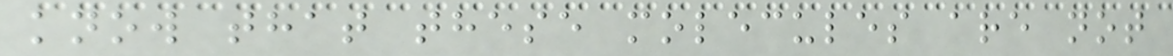know that these molecules are not
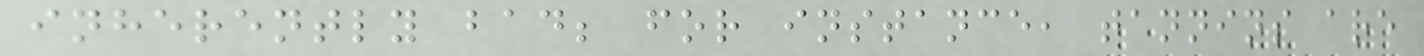inherently bad; for instance, tannins are
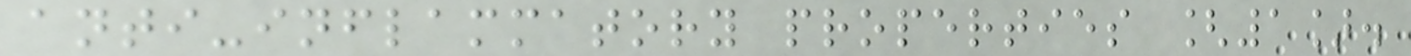anti-inflammatory properties [1].
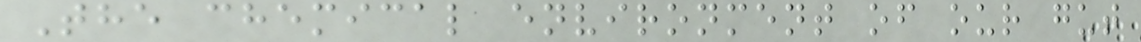The chemical environment of our gut
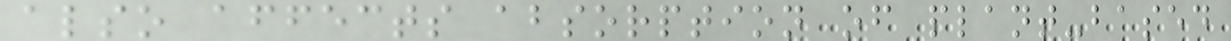also affects absorption of plant-based
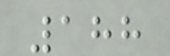188
